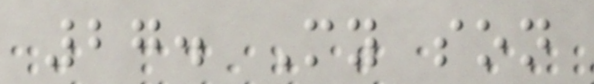27. My son
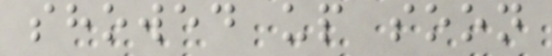showed up soon
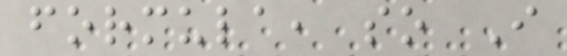formula, so I
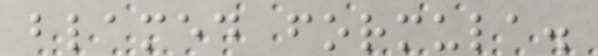blamed formula.
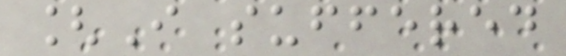[I suffered
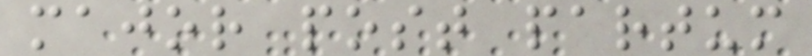major post partum
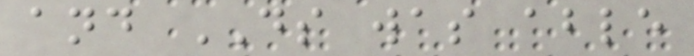and DS was able
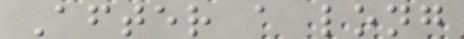After a long
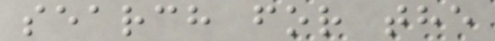search for the
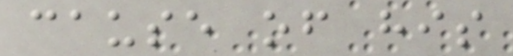cause of his
